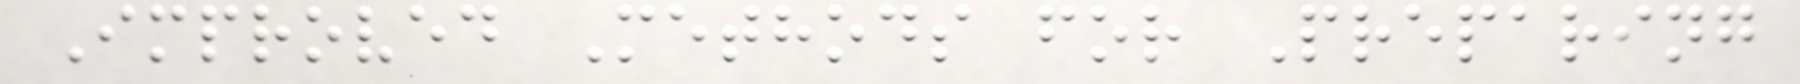Improved Methods for Preparing
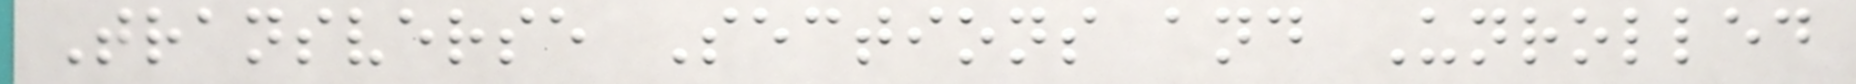Transverse Sections and Unrolled
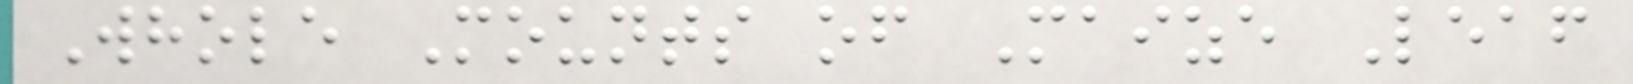Whole Mounts of Maize Leaf
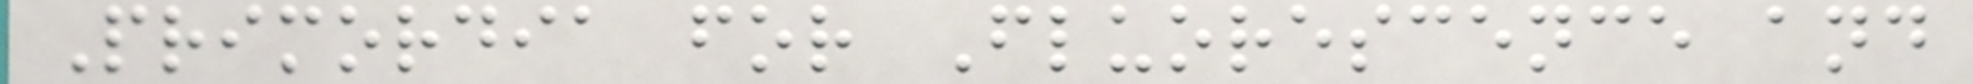Primordia for Fluorescence and
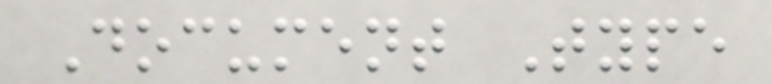Document Type
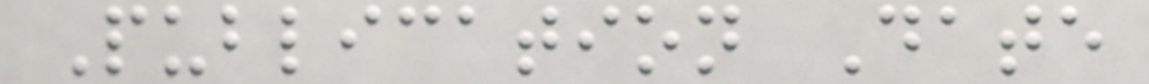Publication Date
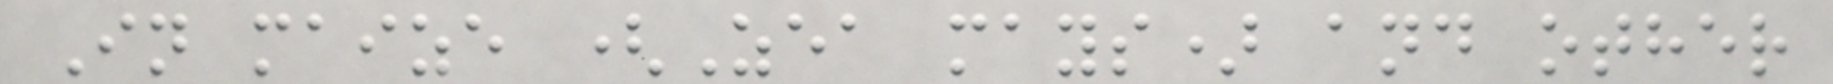In maize (Zea mays) and other
